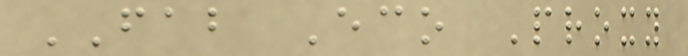FAB Eco Proxy
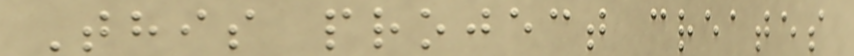This project creates
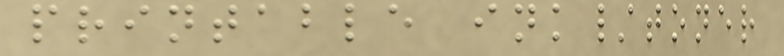printable ink/toner
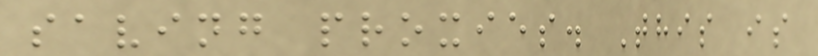saving proxies. This is
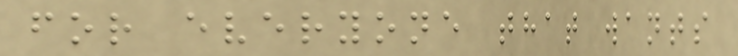for everyone that wants
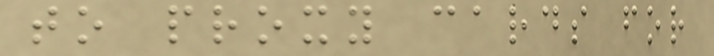to proxy cards for
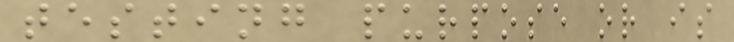testing purpose or is
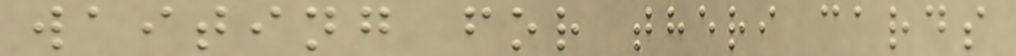waiting for theri cards
